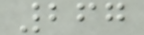267
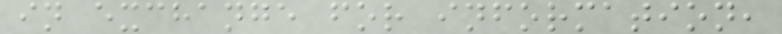in exchange for information,
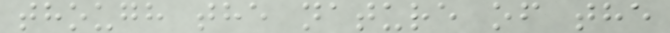though the nature of the
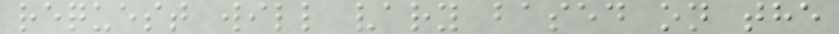request will vary based on the
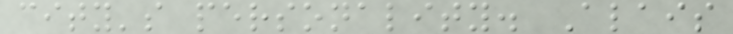city's personality. Alais
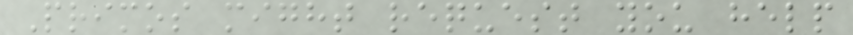Primos might request you help
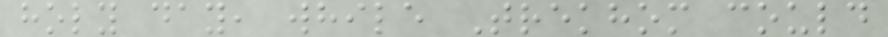holy day, while Trekhom could
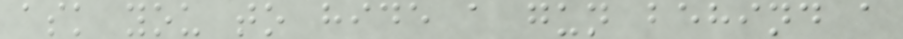ask you to hide a gun behind a
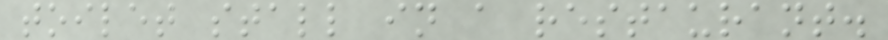toilet stall in a restaurant.
